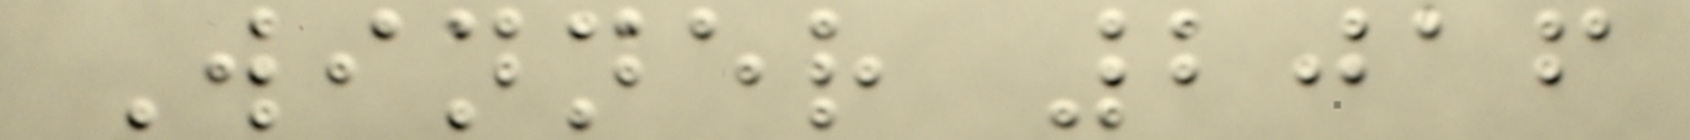Winner 2016
